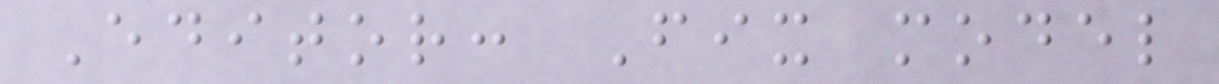Editor: Fix model
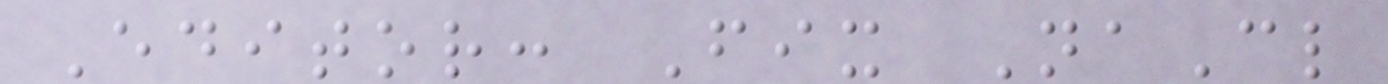Editor: Fix NaCl
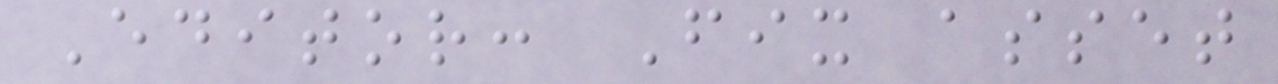Editor: Fix asset
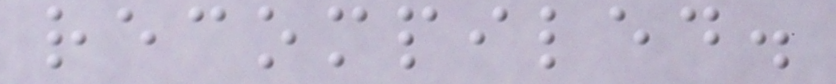recompiled.
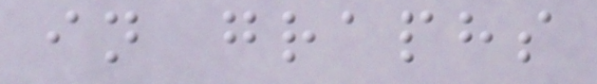in graphs
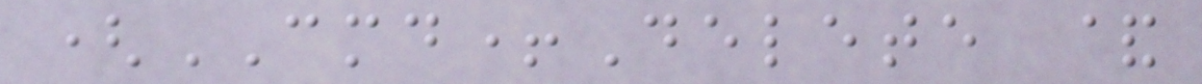(CMD+Delete &
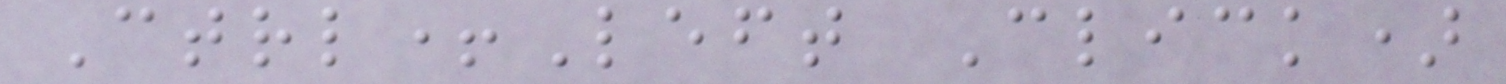Ctrl+Left Click)
